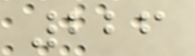226
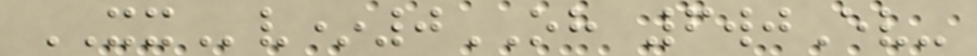XXv*0OH 6wjEv-
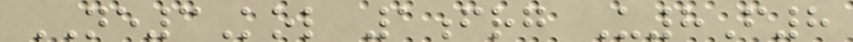NE3Kol 1frg U8F8
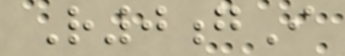R0gI
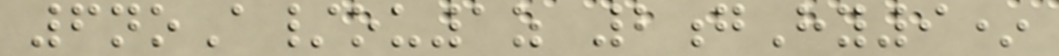6noA/ou1z 2gHy9*
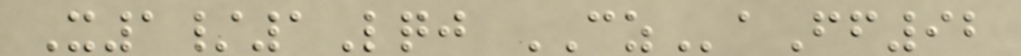X1/1Lqj CZaFf92
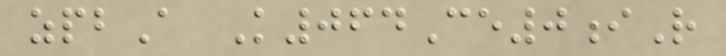zpbA K064Ce0iR
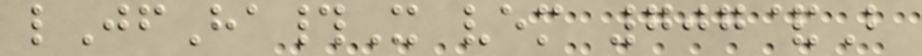lJfHa#X vem 707&B
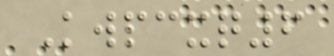Kwpcxq6
